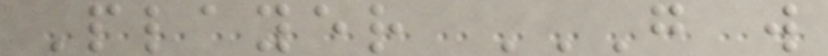Player G W
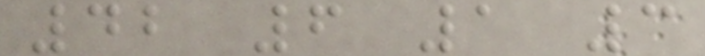42 6 1 3
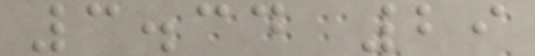3.34 29
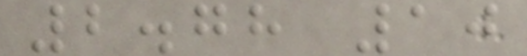2.78 10
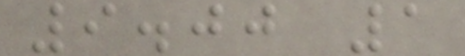9.00 1
